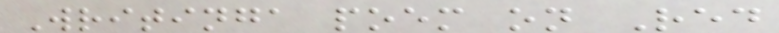Writinga poem on Red
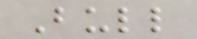Bull
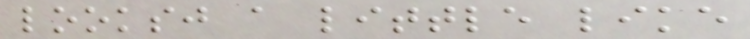looksj a little like
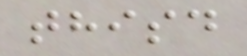thisd
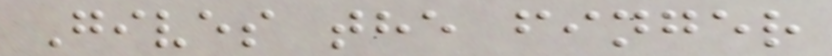Gives the finger
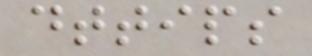dttips
